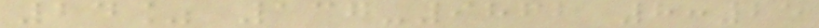24% 137-9862 8:25
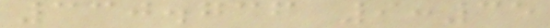330.736 9:35
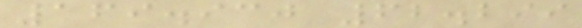169.930 62.299
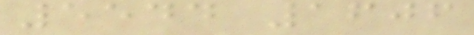5544 1606
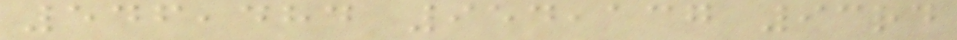546,484 954,137 93rd
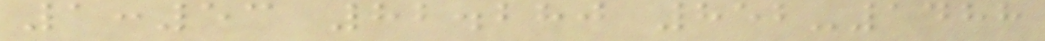1:53 82.280 852-1488
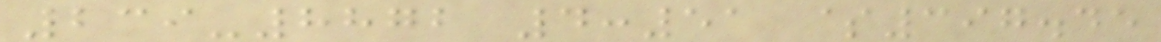239-8872 4:51 $397.45
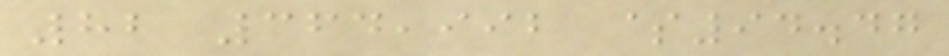82 364,992 $94.47
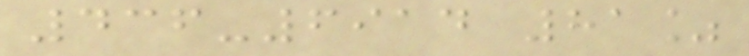436-6914 81%
